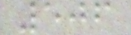506
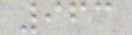963
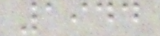1944
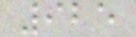925
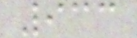933
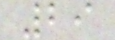29
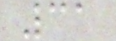31
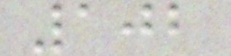102
